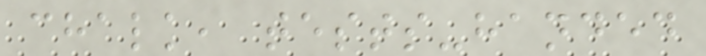chalk, tests-handed
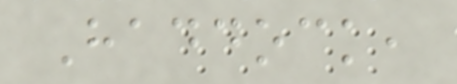Haddock,
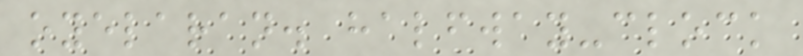oyelaran. halfway-clock
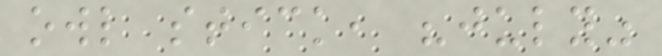owl stick, "july"
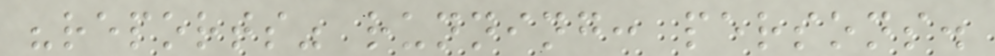"reports" running: persons.
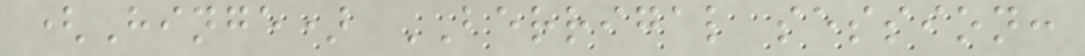(Hinge) BERRIGAL session:
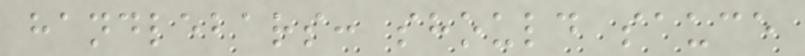handlebars: should sauce
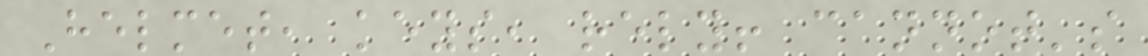Helmet, keys, rely! cannot's
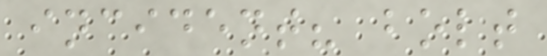incident? bolt
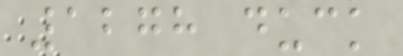1278 duck
